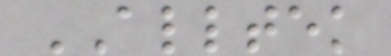ALLTEK
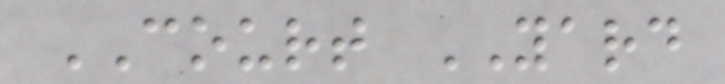COURT YARD
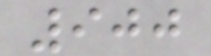900
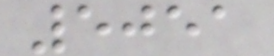5051
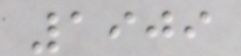1909
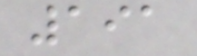191
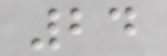24
